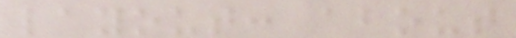layout: about
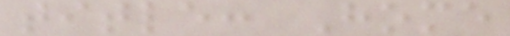title: Home
